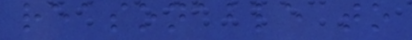reasonable to
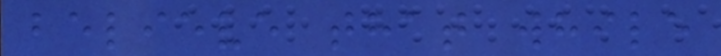believe that while
